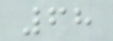68
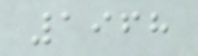1968
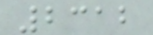2312
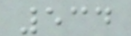534
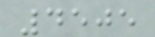4505
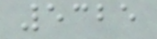5325
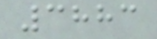3883
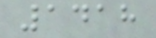1418
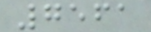7561
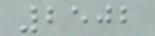2502
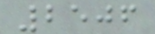2506
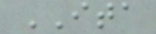ITA
